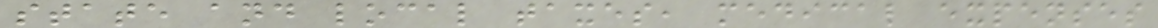state and local taxes, medical expenses
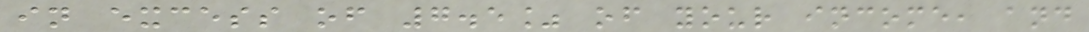in excess of 7.5% of your income, and
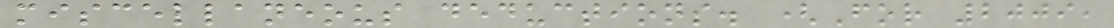miscellaneous deductions. (For 2009,
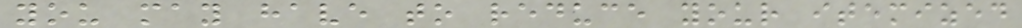you may have to reduce your itemized
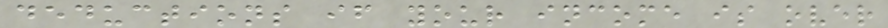deductions if your income is over
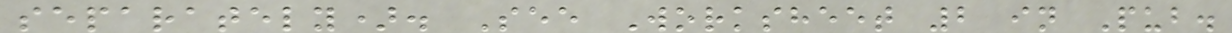separately). See Worksheet 2 in Pub.
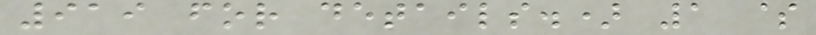919 for details.) 1 $
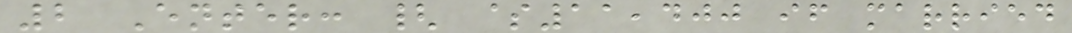2 Enter: { $11,400 if married
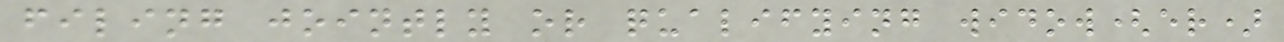filing jointly or qualifying widow(er)
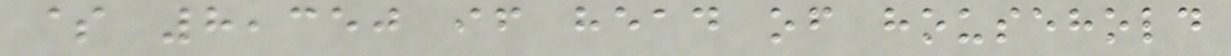$ 8,350 if head of household
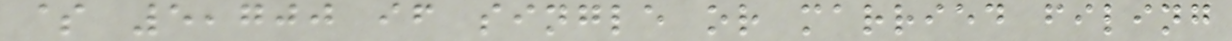$ 5,700 if single or married filing
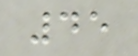45
